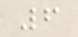6
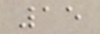15
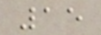15
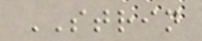STRIN
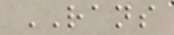RANS
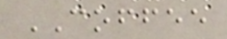COFFEE
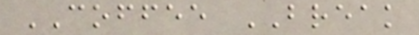COFFEE BREAK
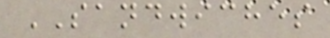SANDWICHES
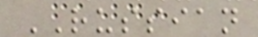RUSSIAN
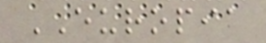EUROPIA
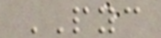PYC
